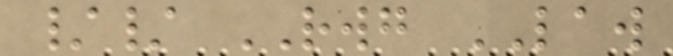// RWG LAW
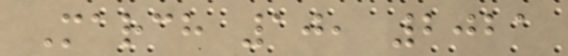March 10, 2021
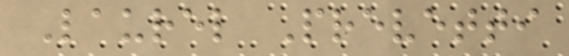Laurel Prevetti
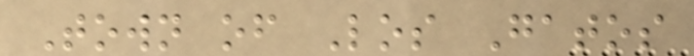Town of Los Gatos
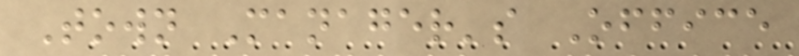Town Manager's Office
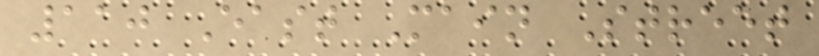110 East Main Street
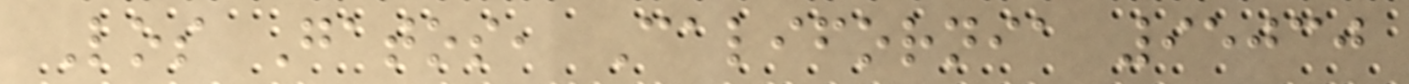Los Gatos, California 95030
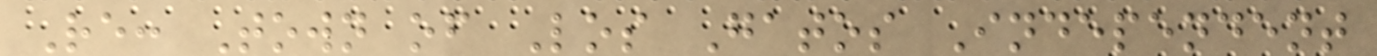Re: Town of Los Gatos Independent
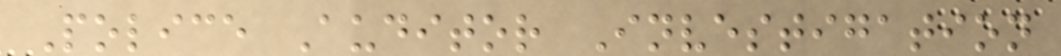Police Auditor Investigation
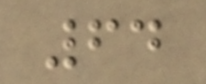64
